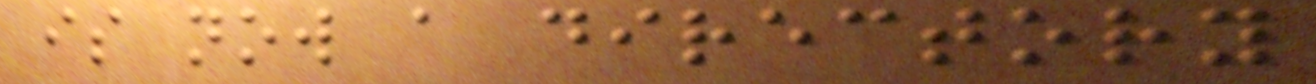is now a directory
